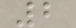2
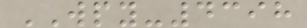WPY-4398
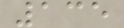135
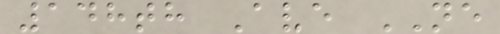148th Ave NE
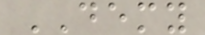DEMY
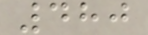480
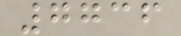7736
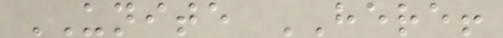UNITE HERE!
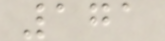171
